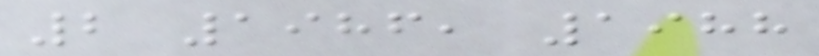2 1986, 1988
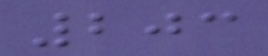203
